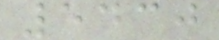5430
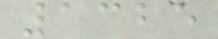1325
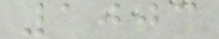1003
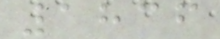1836
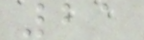21
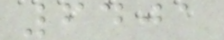6401
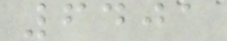6401
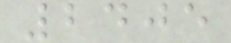2405
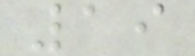19
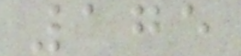175
